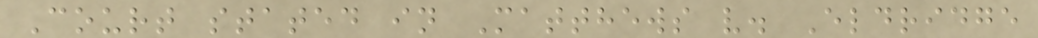Court stated in Matthews v. Eldridge
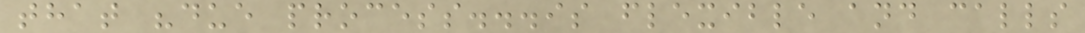that "due process...is flexible and calls
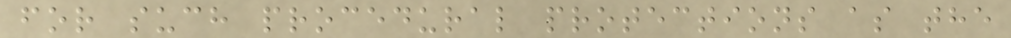for such procedural protections as the
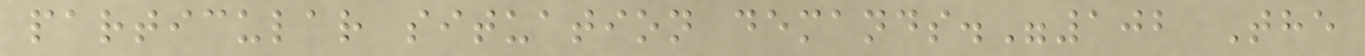particular situation demands."102 The
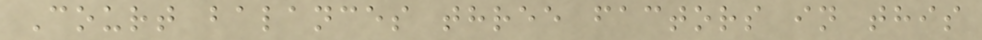Court balances three factors in this
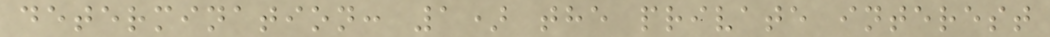determination: 1) the private interest
